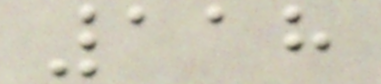118
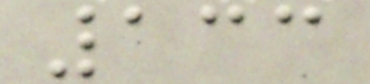133
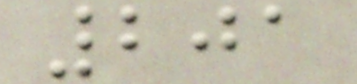201
